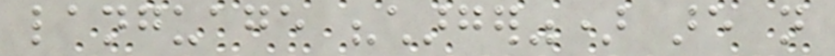language "charger") are not
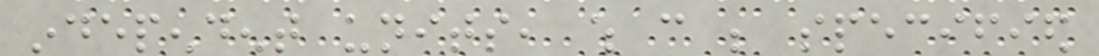independent units, which can be specified
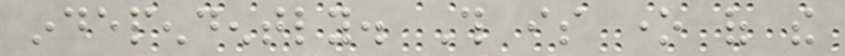independently. This is one of the
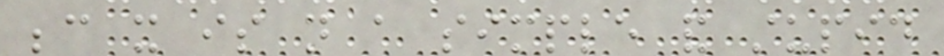because it is not a simple and stupid
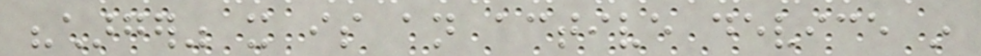"charger" it is an active device in
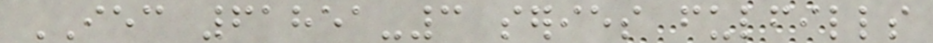IEC 61851-3 series fulfills
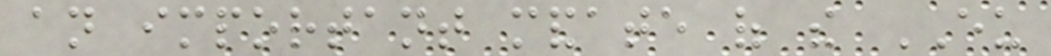an important mandate of the EU
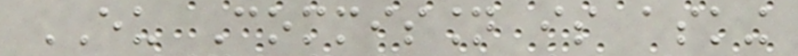EU Commission is asking
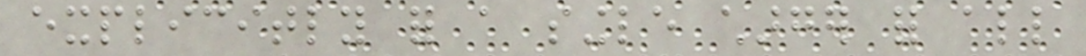explicitly for a single charger for all
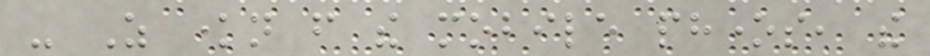- As known from the mobile phones, the
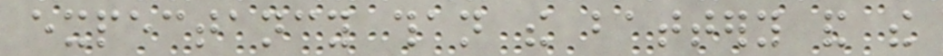expectancy than the battery and the
